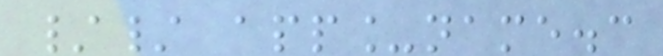// app_name.c
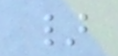}
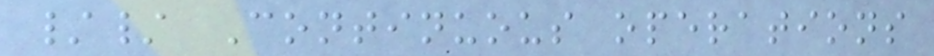// Continuous operations
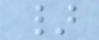}
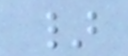}
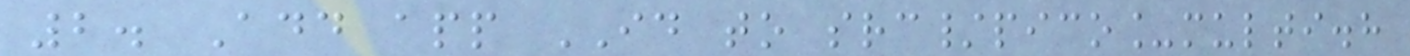2. Add app ID to src/pico_multi.h
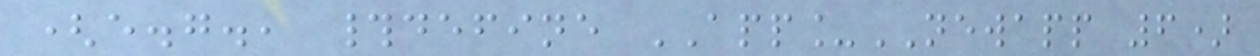(e.g., #define APP_NEWAPP 6)
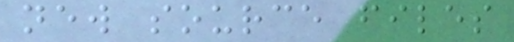new source files
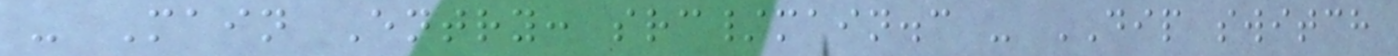- Main Entry: src/main.c - DIP switch
